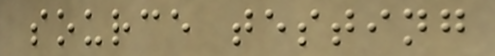source testing
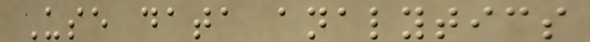Use data analytics
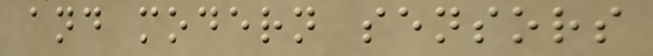and modern sensors
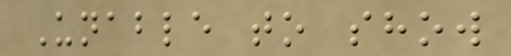Unable to show
